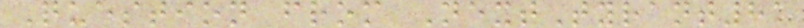Question from NextTyrant81
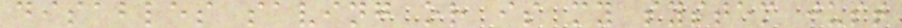disables saving or is my system just
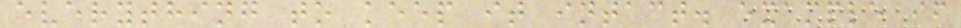everything to keep it intact. example if
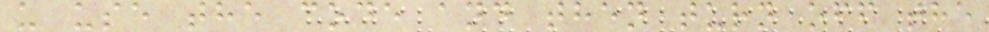u use the code and then turn off the
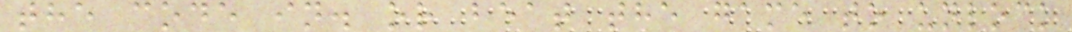the code in. or beat the game to unlock
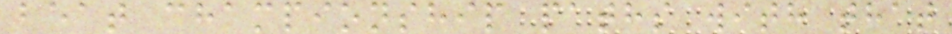beat championship paths with that
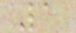1
